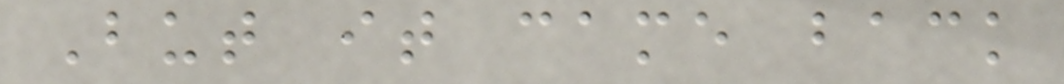But it came back
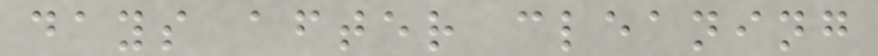days after cleaning
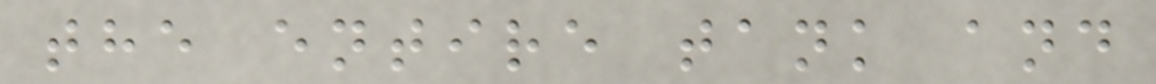the entire tank and
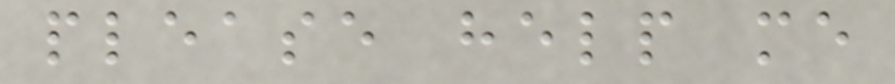please help me
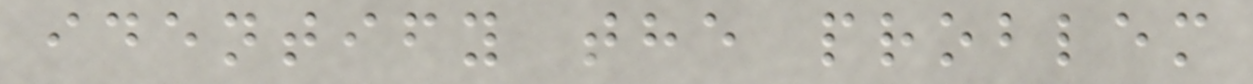identify the problem
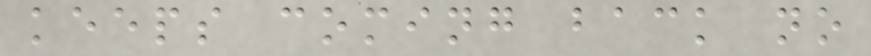keeps coming back no
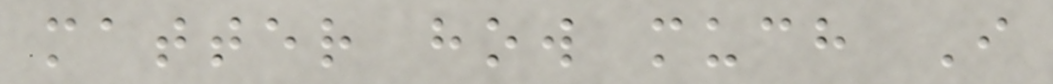matter how much I
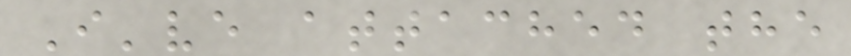I've attached the
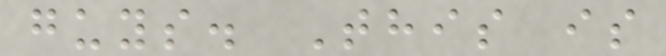guys. This is
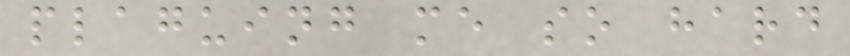plaguing me so hard
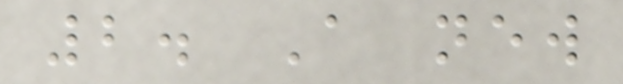2. A new
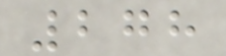278
